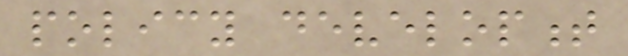policy development
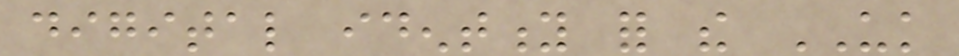digital identity for the UK
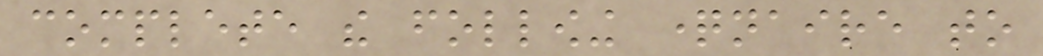complete the following questionnaire to
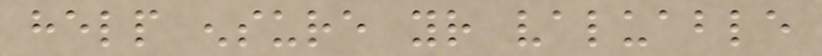help ensure your valuable
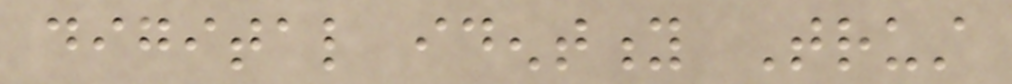digital identity Trust
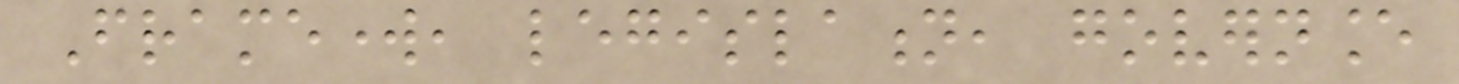Framework, legislation, governance
